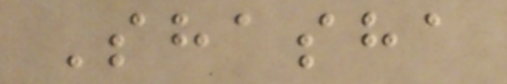Shasha
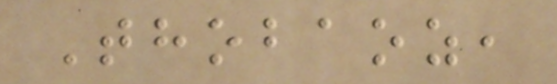Thobaoz,
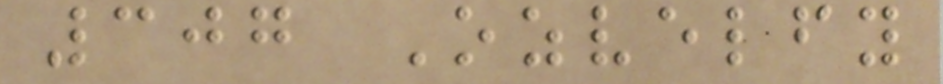307 Ozvelfy
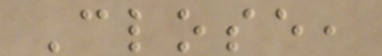Close,
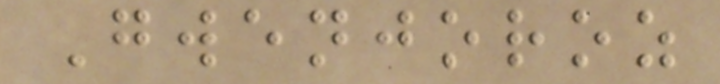Gwenjoroz
